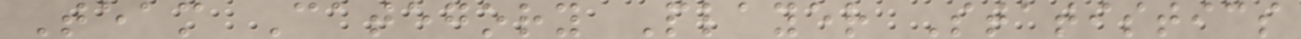Team Category Player Statistics
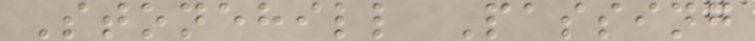Stonehill Passing
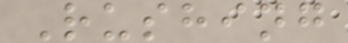Rushing
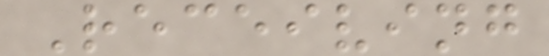Receiving
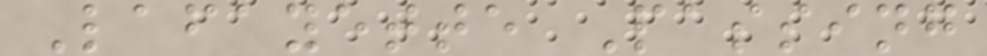Lafayette Passing
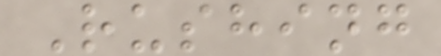Rushing
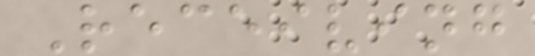Receiving
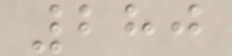280
